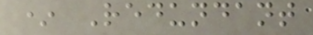* Redundant
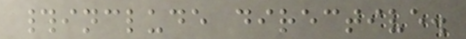#include directive.
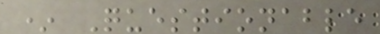* Questionable
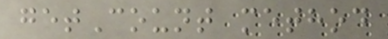getCount method
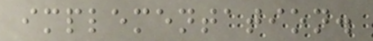implementation.
